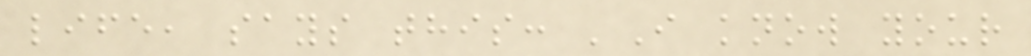life, says this: 'I know your
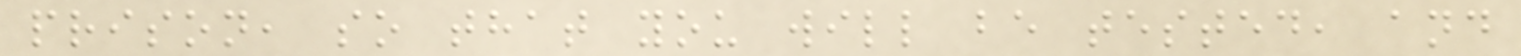prison, so that you will be tested, and
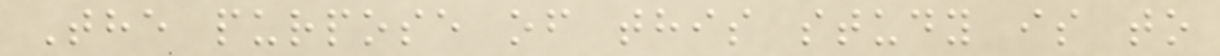The purpose of this study is to
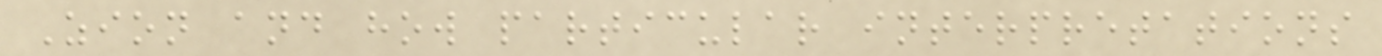Zion and how particular interpretations
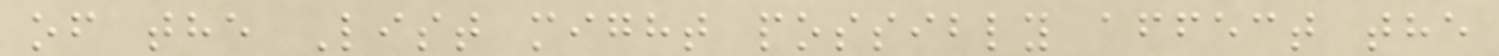of the List might possibly affect the
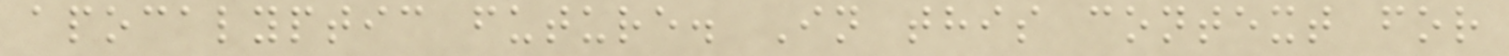apocalyptic future. In this context for
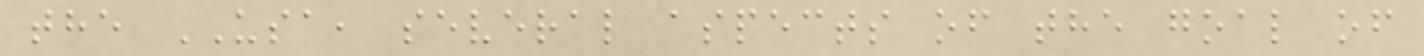the USA, several aspects of the goal of
